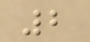2
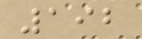192
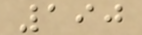190
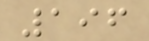196
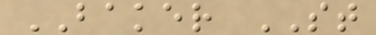BAKER ST
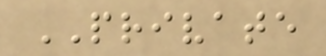PRIVATE
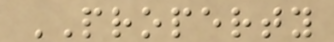PROPERTY
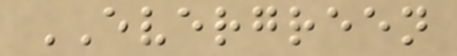EVERGREEN
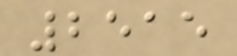2515
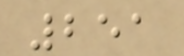251
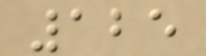125
